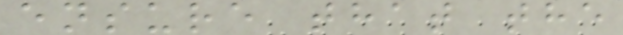ensure that the
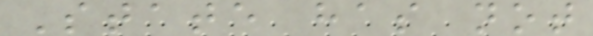State has not
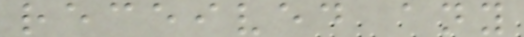received any
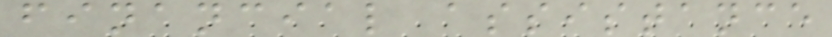financial assistance
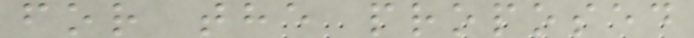for the proposed
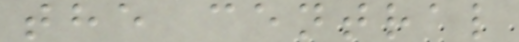the central
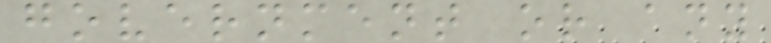government or any
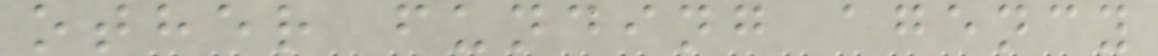other funding agency
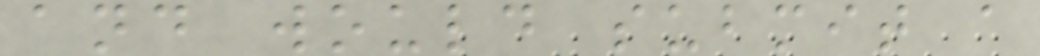and would submit a
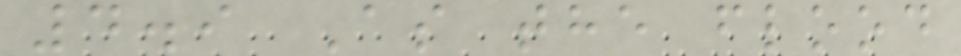4.9 As the flood
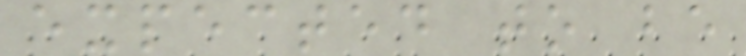expected to be
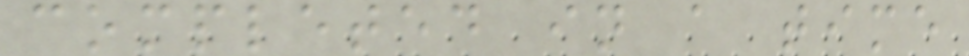completed in a time
